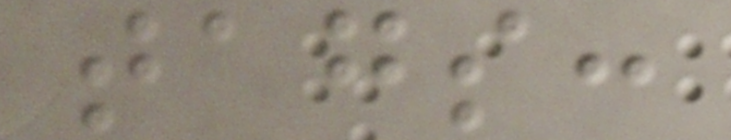tags:
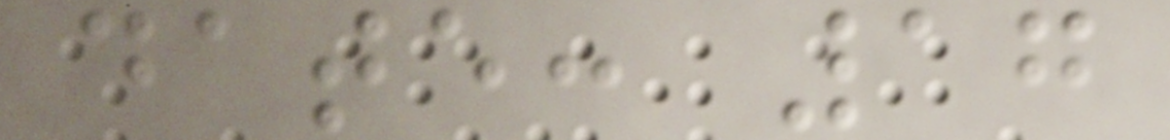date: 17
